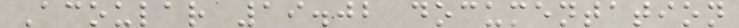Acoular 19.02 documentation
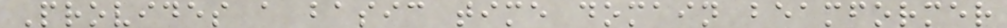Provides a basic time domain beamformer
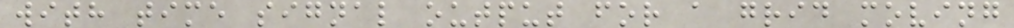with time signal output for a grid moving
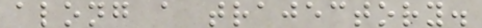along a trajectory.
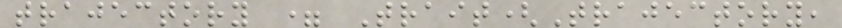trajectory = Trait(Trajectory,
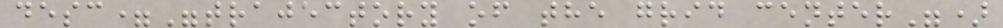desc="trajectory of the grid center")
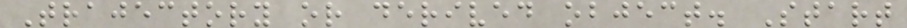Trajectory or derived object. Start
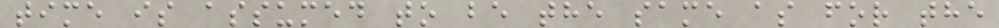time is assumed to be the same as for the
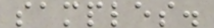samples.
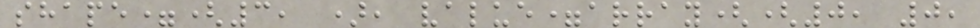shape=(3, ), value=array((0, 0,
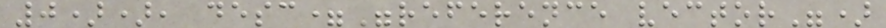0)), desc="reference vector")
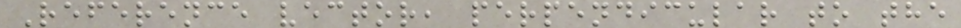Reference vector, perpendicular to the
